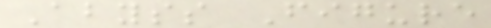Abyss Figure
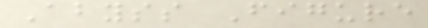Abyss Figure
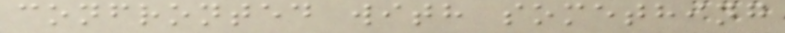confronted with something
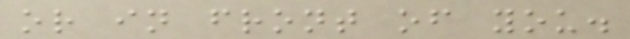or in front of you.
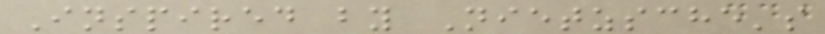Inspired by Nietzsche's
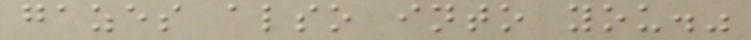gazes also into you."
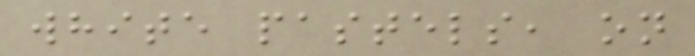white pastels, on
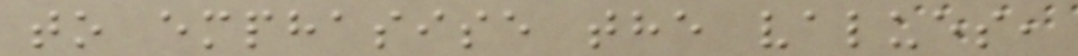to emphasise the values,
